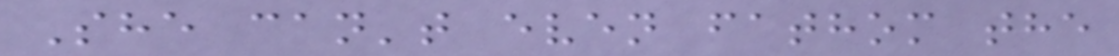She can't even fathom the
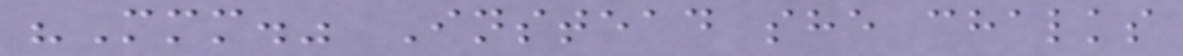"Mmm." Instead she chalks
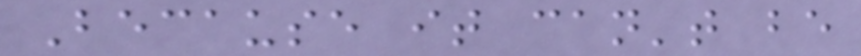Because it can't be
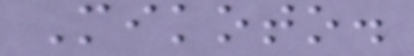Mikoto.
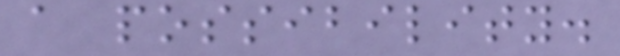a possibility.
